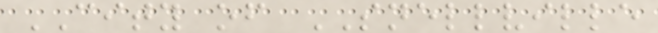CITY of SNELLVILLE
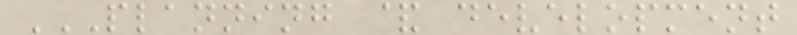PLANNING & DEVELOPMENT
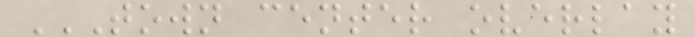TOWN CENTER OVERLAY
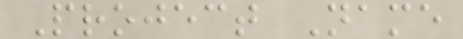Project Name
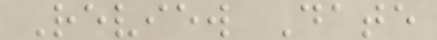Review Date
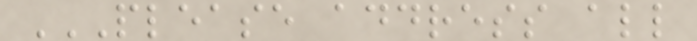PLEASE ADDRESS ALL
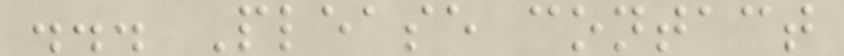... Please contact
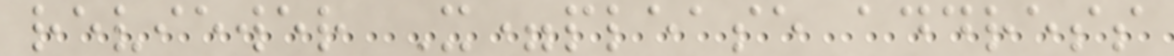reviewer X=please address
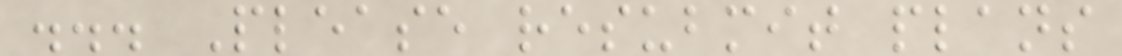... Please resubmit plans
